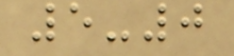5-0
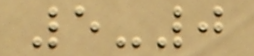5-0
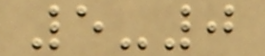5-0
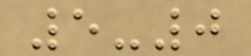5-0
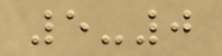5-0
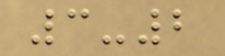3-2
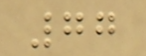77
